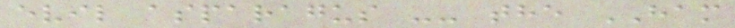evil asparagus -- the HAM
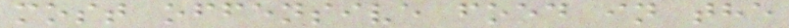most offensive food in the
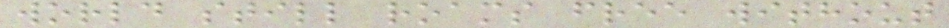world still roams free without
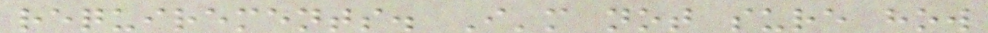requirements. I'm not sure how
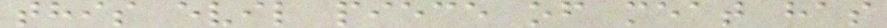this evil piece of meat has
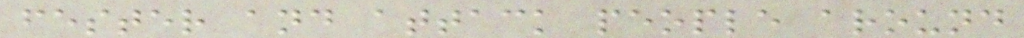fester and attack people around
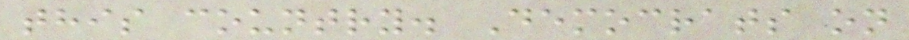this country. Democrats on
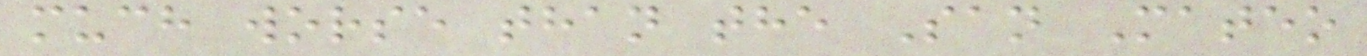much worse than the San Mateo
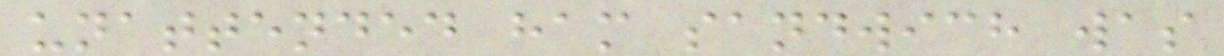unattended ham sandwich was
